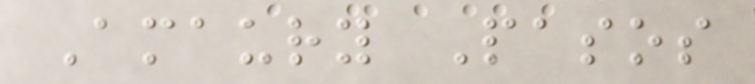Amaury Pasos
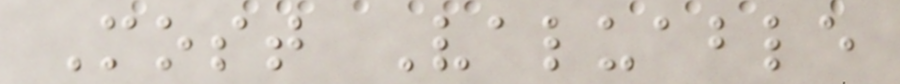Most Valuable
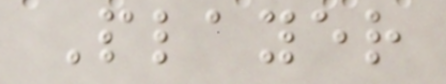Player
